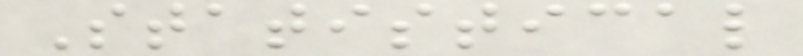Statistical
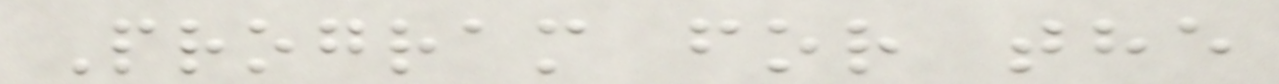Program for the
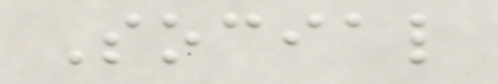Social
